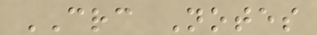CRC Notes
